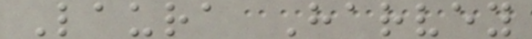Laura Harvey
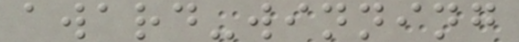award-winning
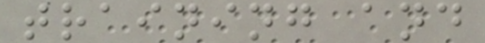training and
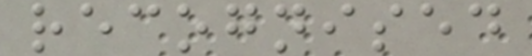recognised
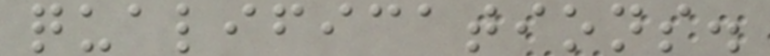qualifications.
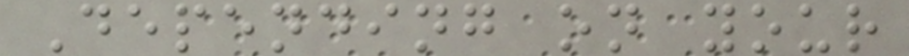Depending on your
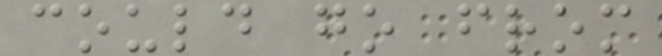could go from
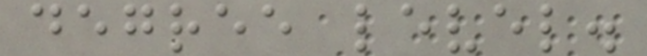degree level.
